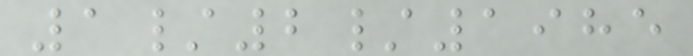1/2/1985
